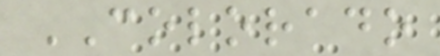COLORADO
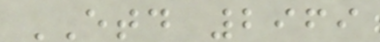ETD 2969
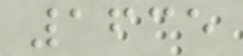1635
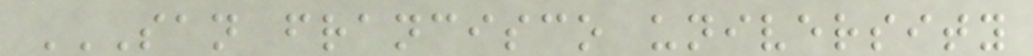SAN FRANCISCO UNIVERSITY
